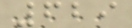629
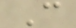C
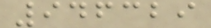946329
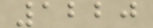1220
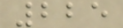225
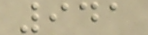941
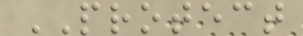PROTECT
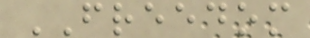FREEDOM
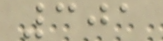301
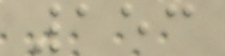153
